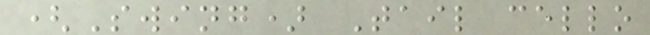(Swing) Tail cello
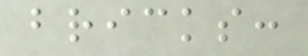bricks:
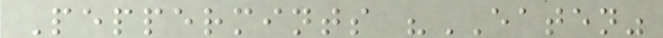Peppermints "EATEN"
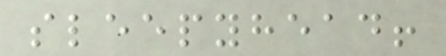sleepyhead!
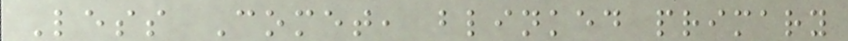Less Comet, blinked primary
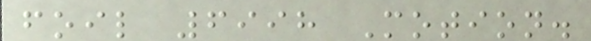foil 6998 Motion.
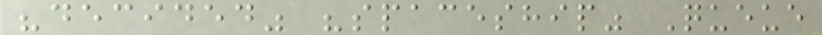"decided" "spaceship" Queue
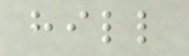hill
